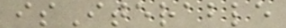isIterable
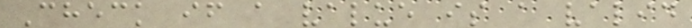Check if a value is a valid
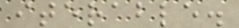iterable.
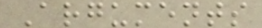Arguments
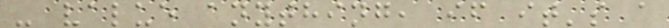- value anything, if it's a
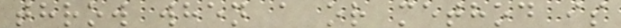throw when a or method is
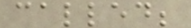called;
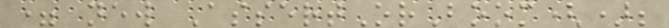= new AssertOrBoom();
